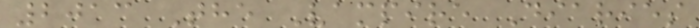2013 The Vampire Diaries
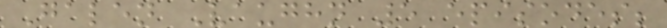Galen Vaughn 5 episodes;
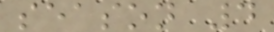season 4
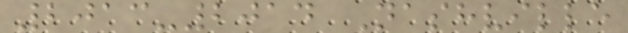2013-2014 Nashville
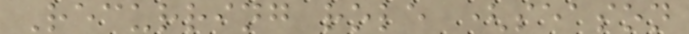Recurring role (season
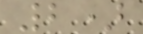2)
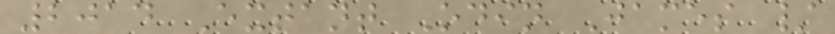2014 Extant Odin James /
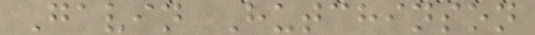Gavin Hutchinson
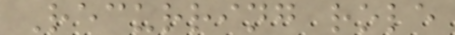Recurring role
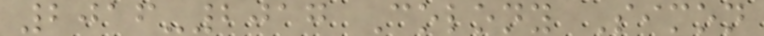2016-2017 Colony Simon
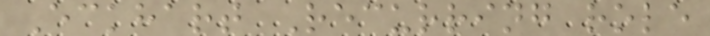Eckhart Recurring role
